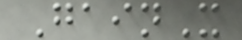GainX
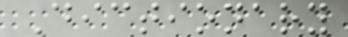Dictionary
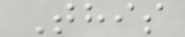This
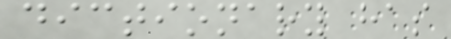dictionary has
